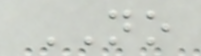NO
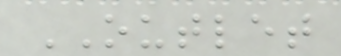OUTLET
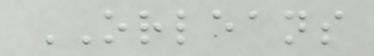ORLEANS
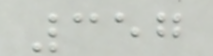357
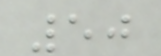50
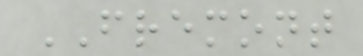FREMONT
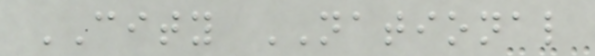CITY NATIONAL
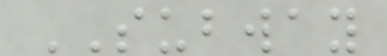SUBWAY
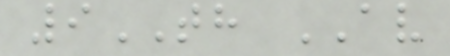9TH AV
